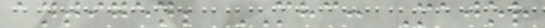antigen; MHC: Major
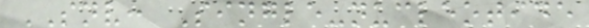SNV: Single-nucleotide
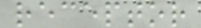receptor
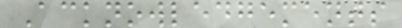Acknowledgements
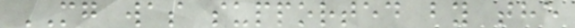MG was supported by the
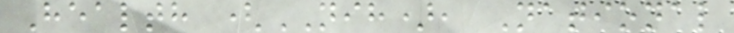Health (NIH), National
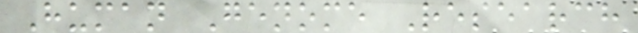Human Genome Research
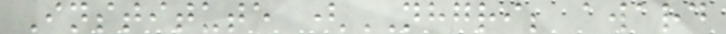Institute (NHGRI; award
